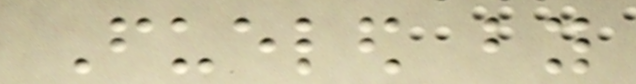Fueled by
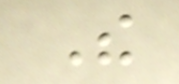The
